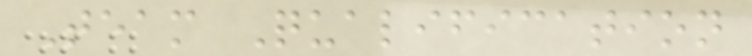Team Qualification
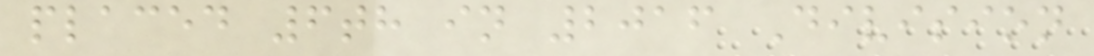placed 6th in 2016 Division
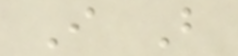I B
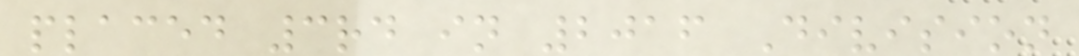placed 3rd in 2016 Division
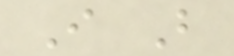I B
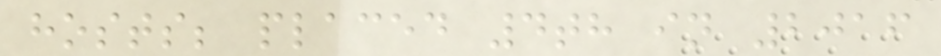hosts; placed 4th in 2016
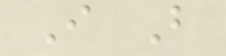I B
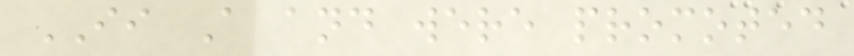II A and were promoted
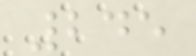245
